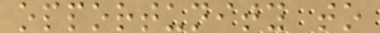opportunity to
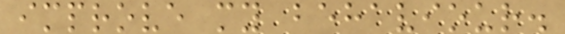improve my behaviour.
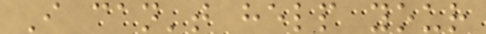I can't help your
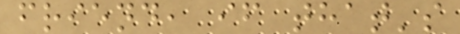friend, if that's
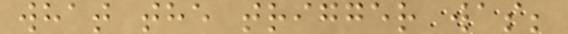what the trigger was;
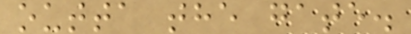outta the gate.
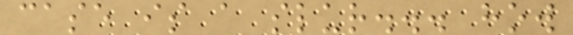case is a slur... how
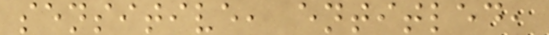sensitive, entitled,
